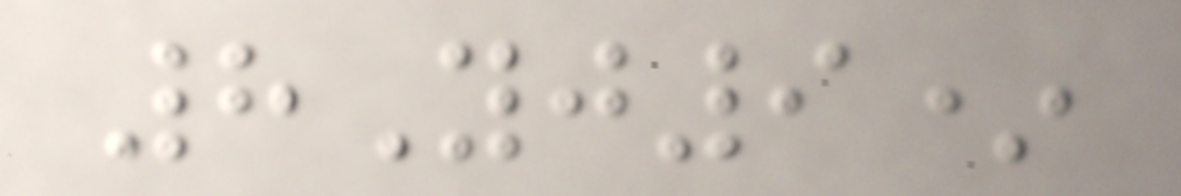8Yj9*
